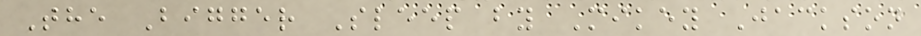The Bigger Sleep by Mikey Jackson
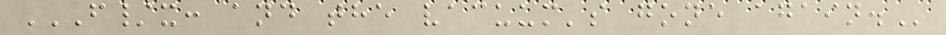F/X: AND THE VACUUM'S GONE AGAIN.
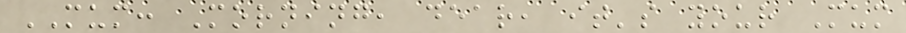MUM: Morning, dear, it's your Mum
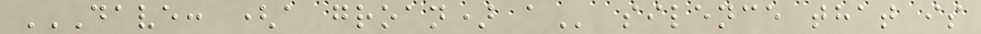DAVE: (A GROAN) A silence that is
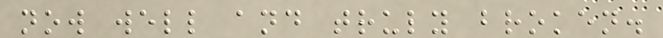now well and truly broken.
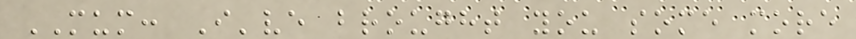MUM: I've brought you some more
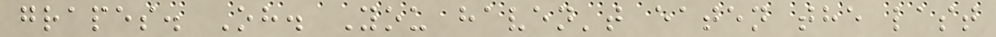grapes. Oh. You haven't eaten the last
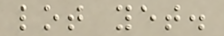lot yet.
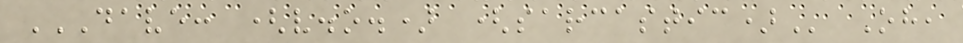DAVE: (V.O.) (SARCASTIC) Oh,
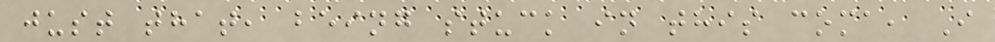just that, being stuck in this coma, I
